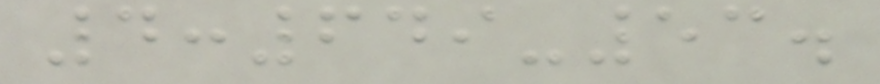4:649-53.
